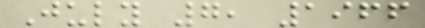July 7, 1966
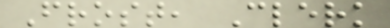Frost, Clerk
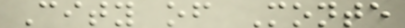City of Monte
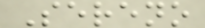Sereno
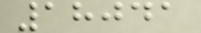18041
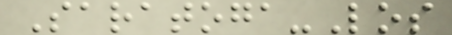Saratoga-Los
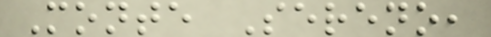Monte Sereno,
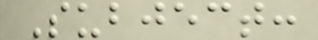Subject:
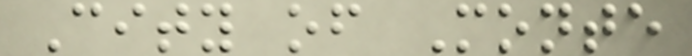City of Monte
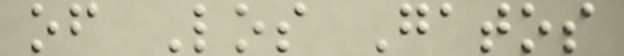of Los Gatos
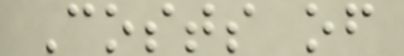Costs of
